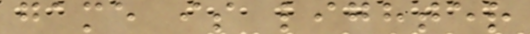game is lighter
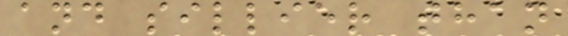and sillier than
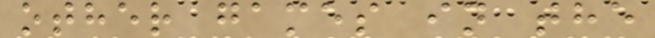other games in the
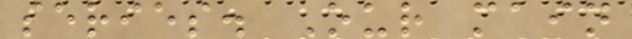series. Our main
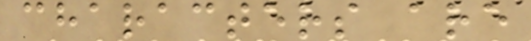characters are
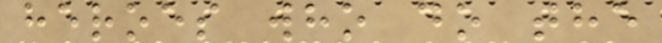heroes who do the
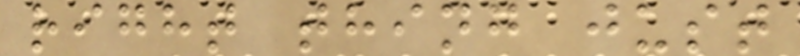right thing just
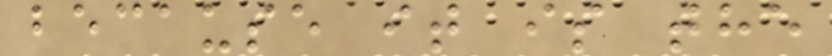because it is the
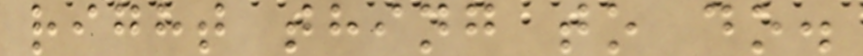right thing to do.
